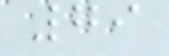79
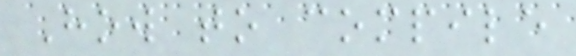How to compile
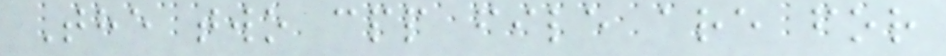The two cpp file are for
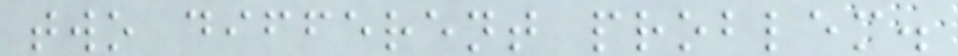two different problem.
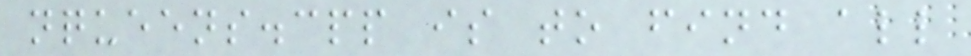nqueens.cpp is to find all
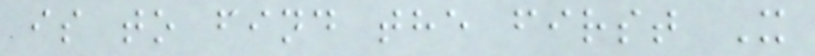is to find the first X
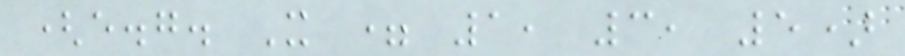(e.g. X = 1, 3, 5)
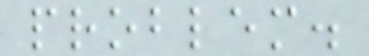problem.
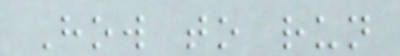How to run
